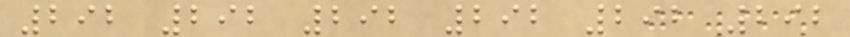292 292 292 292 292 292
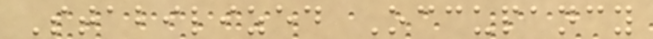Stabilized Occupancy
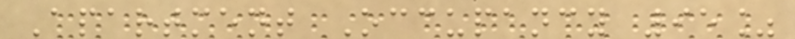Apartment Occupancy 95%
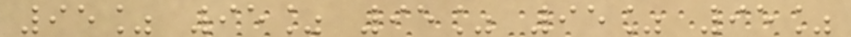95% 95% 95% 95% 95%
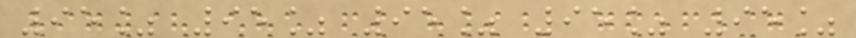95% 95% 95% 95% 95%
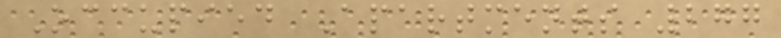Occupied Apartments 277
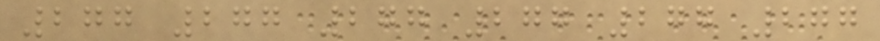277 277 277 277 277 277
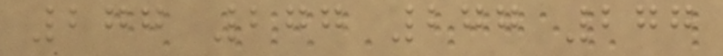277 277 277 277
